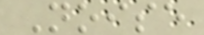Noise
